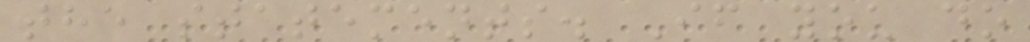the statements. If you do
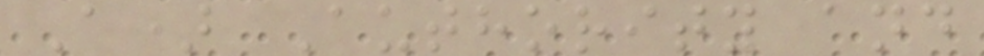A) Authority and
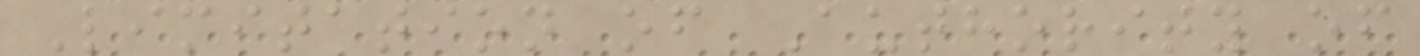Limitation of Authority of
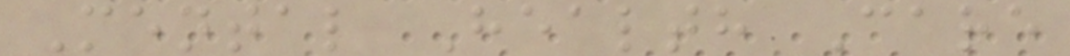Mental Health Care
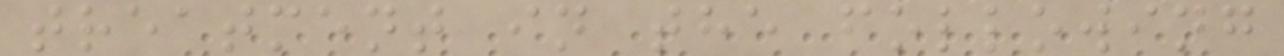treatment in the following
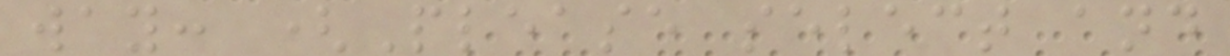way: (Please select and
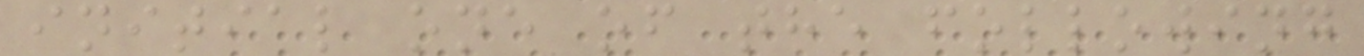initial one of the following
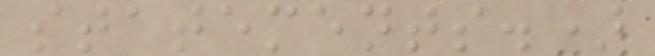statements.)
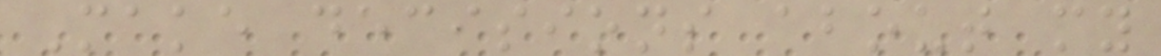Make decisions about my
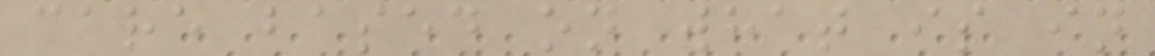care based on what is in
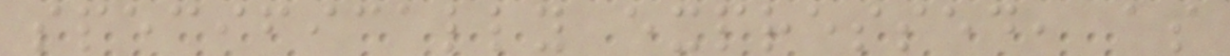specifically expressed, as
